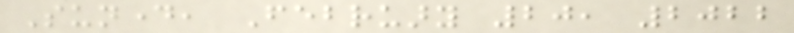Sunday, February 20, 2022
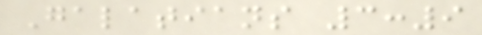Galatians 3:9
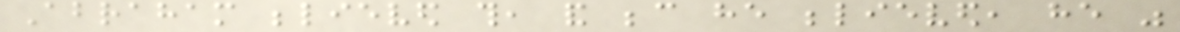Abraham believed this, and because he believed, he was
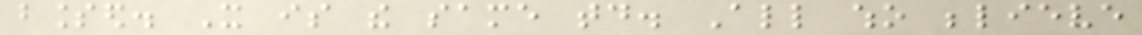blessed. It is the same today. All who believe
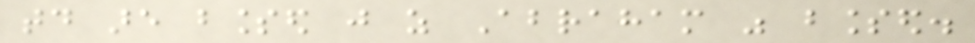today are blessed just as Abraham was blessed.
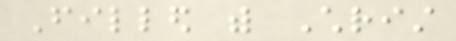Filled with Christ
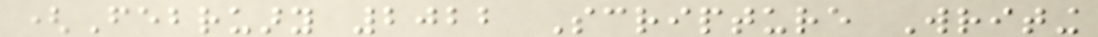(February 2022 Scripture Writing
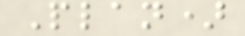Plan)
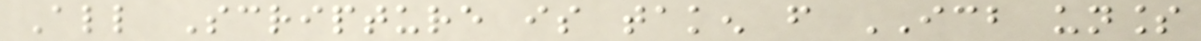All Scripture is taken from ICB unless
